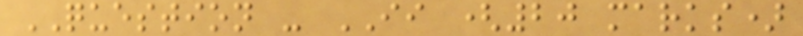QUESTION - II (20 marks)
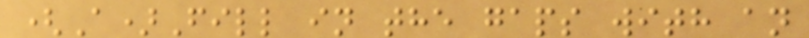(A)Fill in the gaps with an
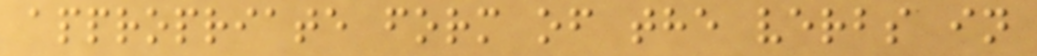appropriate form of the verbs in
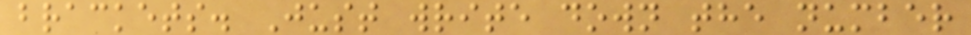brackets. Just write down the number
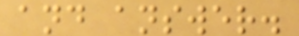and answer.
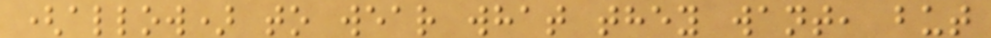(allow) to wear what they want, but
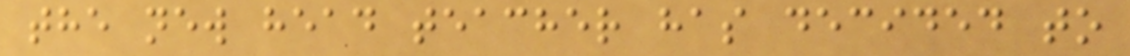the new head teacher has decided to
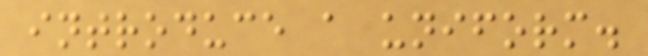introduce a uniform.
